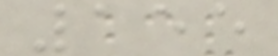155
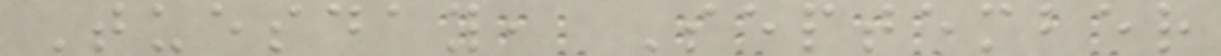Tuesday, September
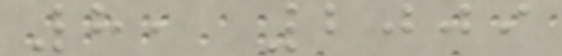8, 2009
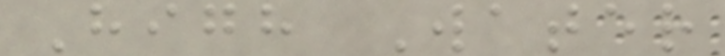High Water
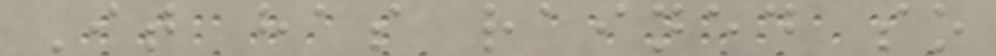It has rained so
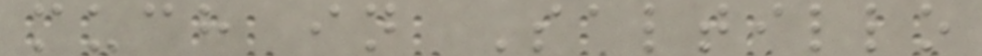much in Saltillo
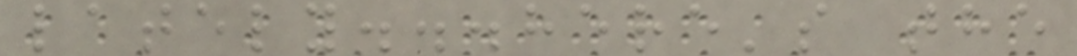lately...here's the
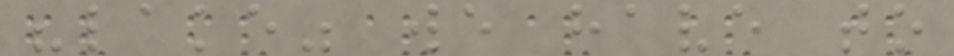"lake" we have to
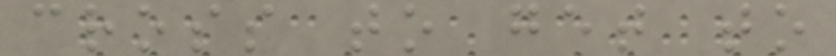cross to get to
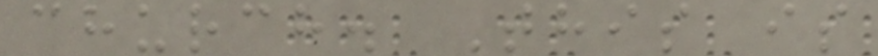church. This is
